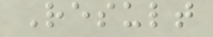Result
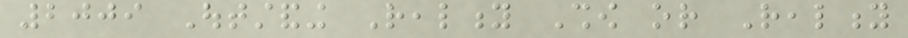2009 Outstanding Reality Show or Reality
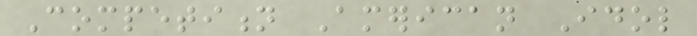Competition American Idol
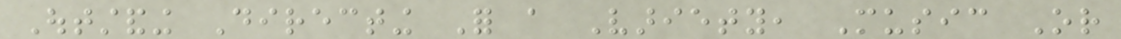Outstanding Directing For a Variety, Music Or
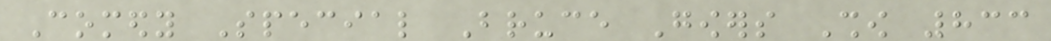Comedy Special Bruce Gowers Show 833
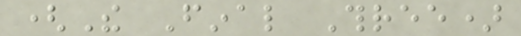(The Final Three)
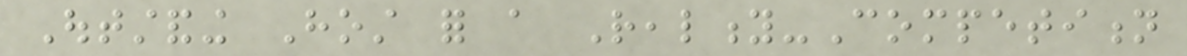Outstanding Host for a Reality-Competition
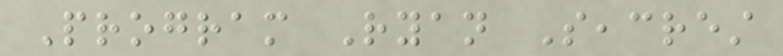Program Ryan Seacrest
